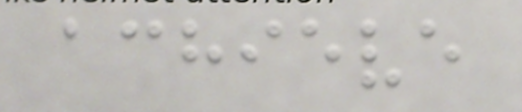achieve
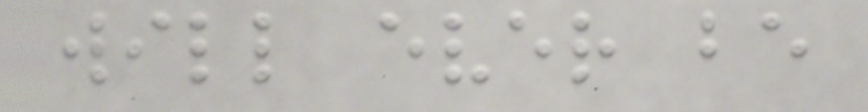will ever be
